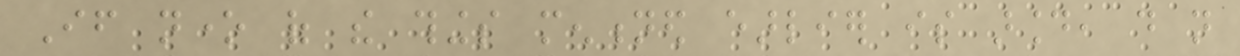If none of the things mentioned earlier is around, do not
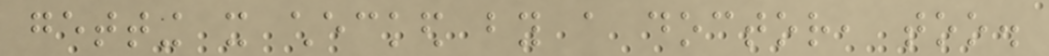getting it checked by a doctor, too.
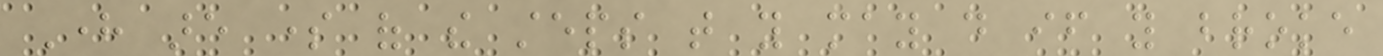Here are some of the steps that you may do if you broke
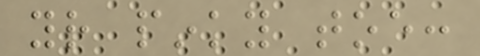your pinky toe:
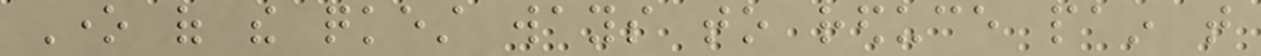One of the quickest ways to reduce pain that
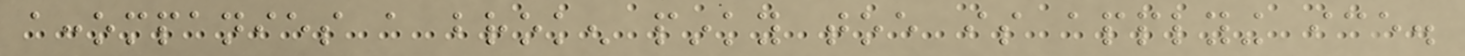accompanies a broken pinky toe is applying ice.
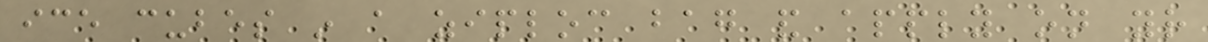ice cubes in a ziploc bag and apply on your
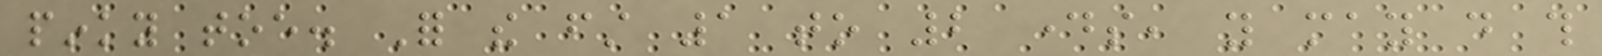pinky toe. For the first 1 to 2 days, you may do this
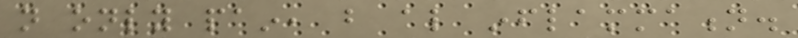not only pain, but also inflammation.
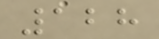128
